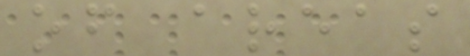of areas
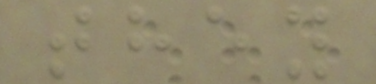they
